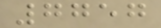7757
